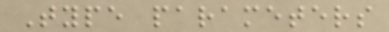Type parameters
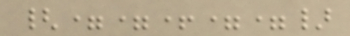{==+==}
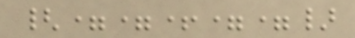{==+==}
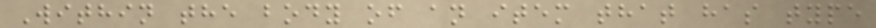Within the body of an item that has type
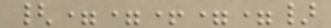{==+==}
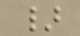}
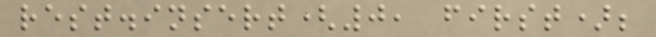rest.insert(0, first);
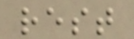rest
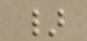}
